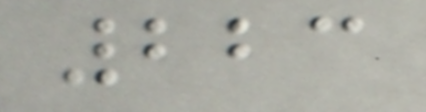223
